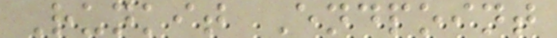Runkit Endpoint
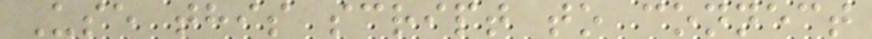Use this script to connect
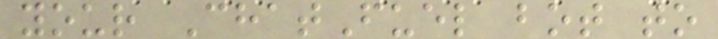your ChatFuel bot to
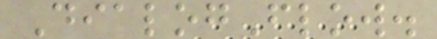DialogFlow.
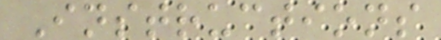Instructions
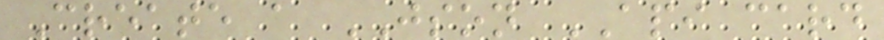Create a JSON API card
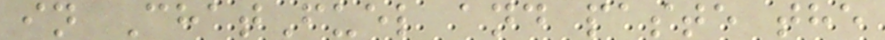in ChatFuel and paste the
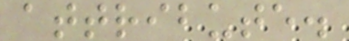attribute.
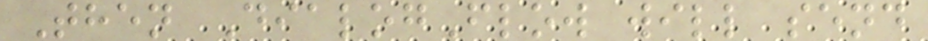Then DialogFlow will send
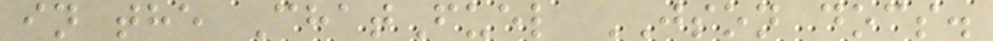in the ChatFuel JSON docs.
